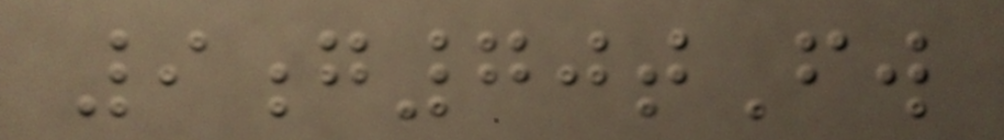9g70tFw
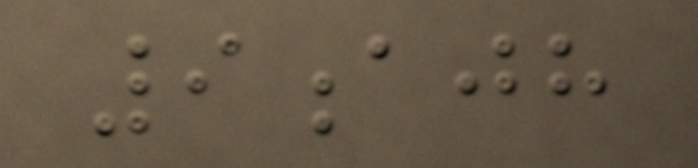9ajh
